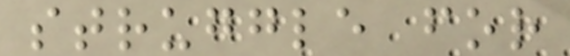struggle for
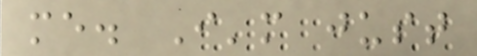me. I'm just
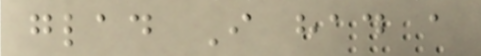glad I had a
